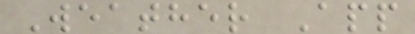Weather App
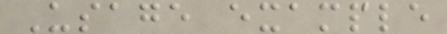Usage example
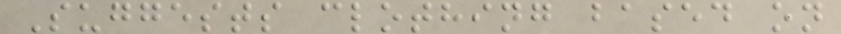Suggests clothing based on
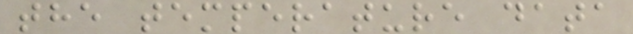the temperature data
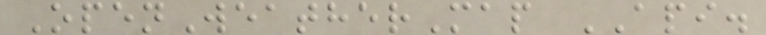OpenWeatherMap API.
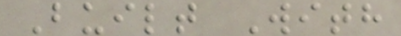Built With
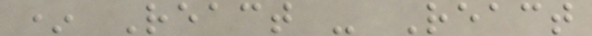* React - React
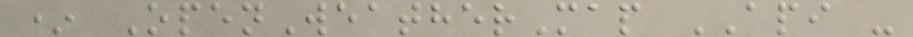* OpenWeatherMap API -
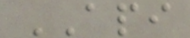API
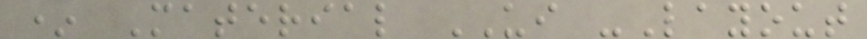* Material UI -Layout
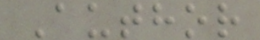Author
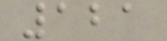121
